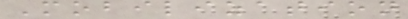Mobilization
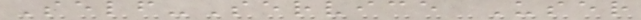Self-Service User
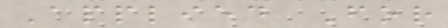Applied For
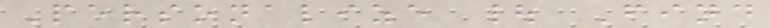Personalize | Find
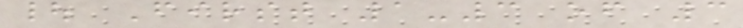| First 1-3 of 3
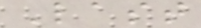Last
